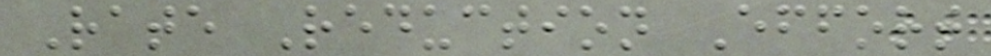Rate Reduction Effort
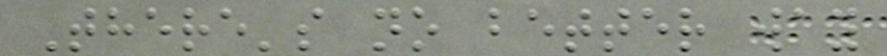There's no better way
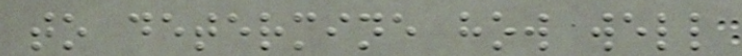to determine how well
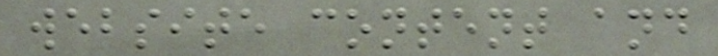website content and
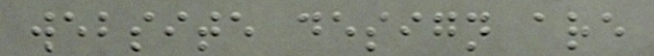website design are
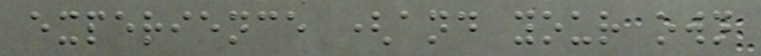experience (and your own
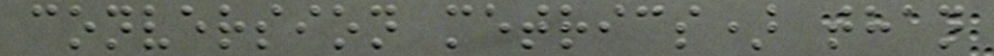conversion metrics) than
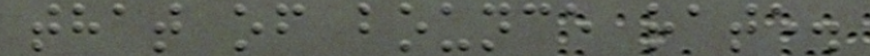that of bounce rate.
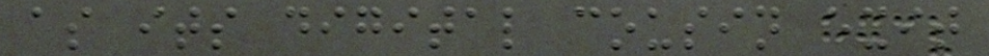as its digital cousin exit
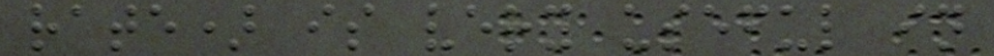rate) is very useful in
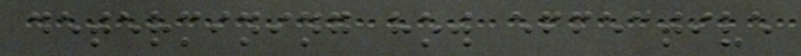determining how effective
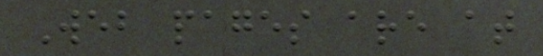Web pages are at
